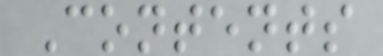Contents
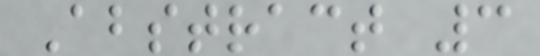Abstract 3
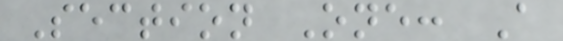Section One: A
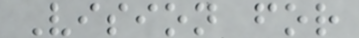Vision for
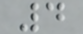4
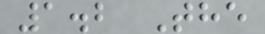1.2 The
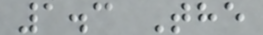1.3 The
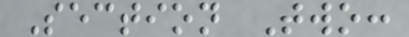Section Two:
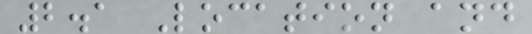2.1 Location and
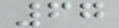67
